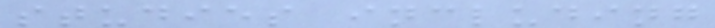studies including
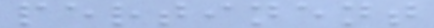pertinent
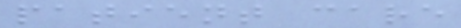patient care
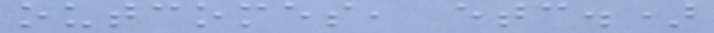outcomes, etc.)
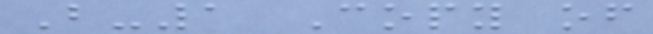B-1 Copy of
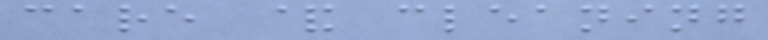care & cleaning
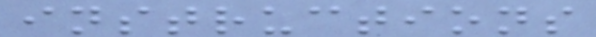instructions
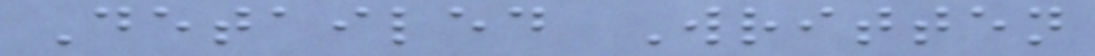Detailed Written
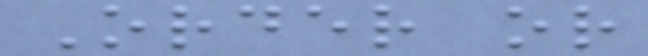Order or
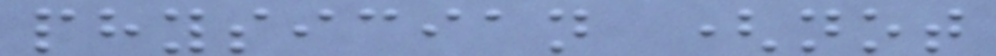physician (not
